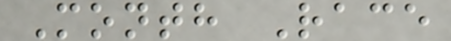Month Race
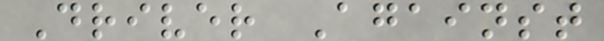Driver Against
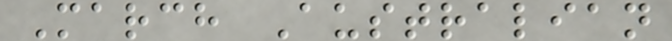March Australian
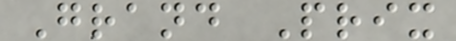Grand Prix
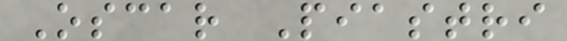Oscar Piastri
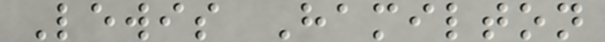Lewis Hamilton
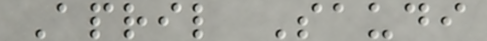April Saudi
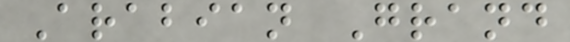Arabian Grand
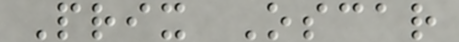Prix Oscar
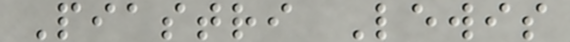Piastri Lewis
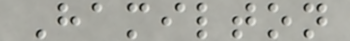Hamilton
